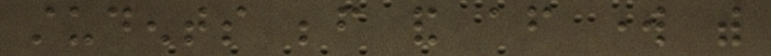students before and after work with
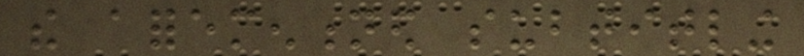the aforementioned subtitling
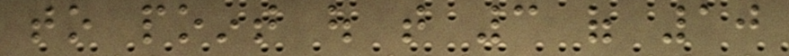to point out that 3 of 10
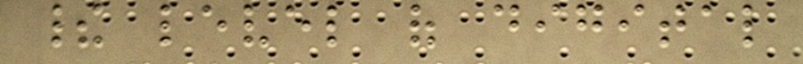their level of digital
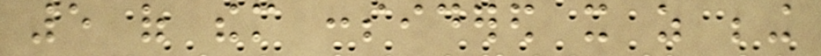5 of them considered it as being
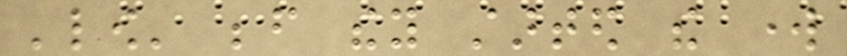'low' before they started the work
